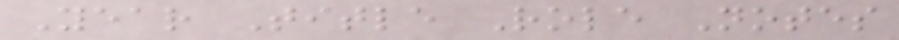Year Title Role Notes
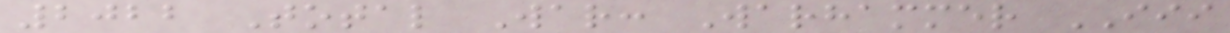2022 Total War: Warhammer III
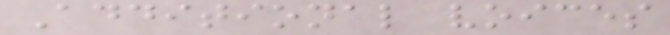Additional voices
